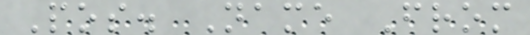Pos. Name From
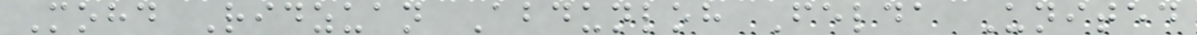Mohd Ridzuan Abdunloh Felda United
